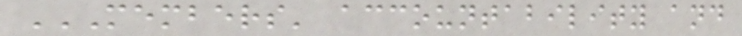MEMBERS' ACCOUNTABILITY AND
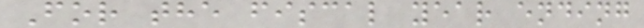For the fiscal year ending
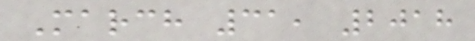March 31, 2018
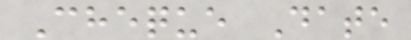Cheque Date
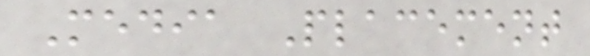Media Placement
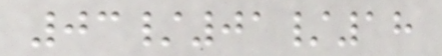03/01/18
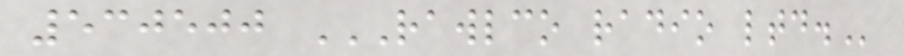530500 RAWLCO RADIO LTD.
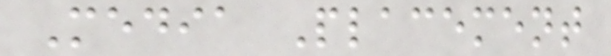Media Placement
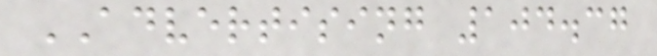ADVERTISING 104.37
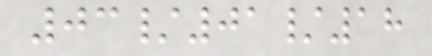03/01/18
